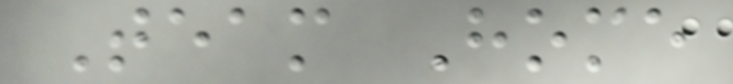Team Home
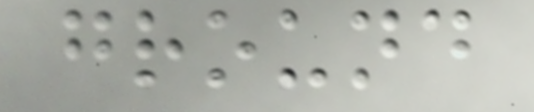ground
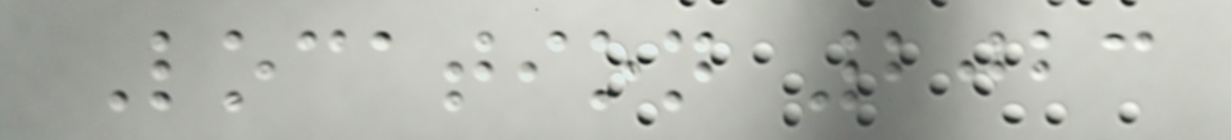Location 2023
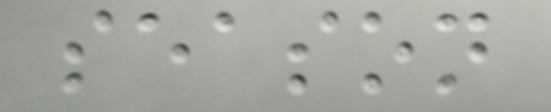season
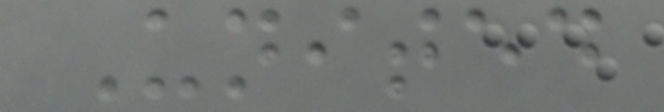United
